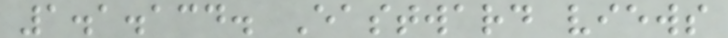1.1.134. Eastward views
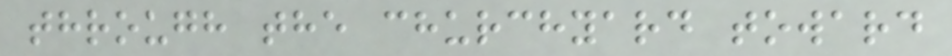through the churchyard toward
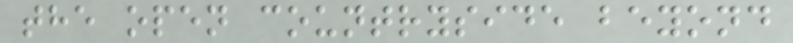the open countryside beyond
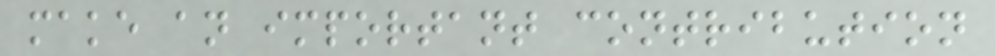make an important contribution
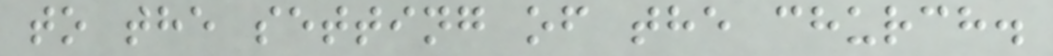to the setting of the church.
